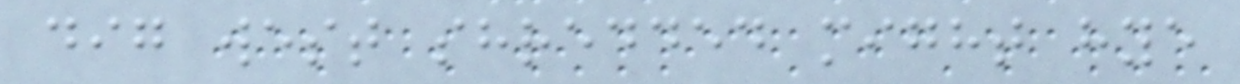dig west shredded might hye
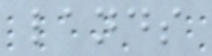lands
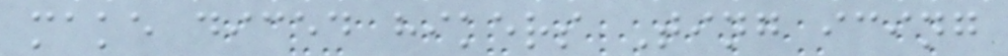make diced hikers Ting icing
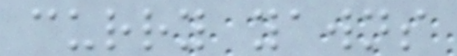curry yawns
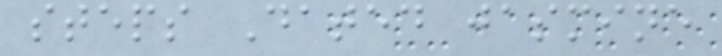steps Dated jasmine
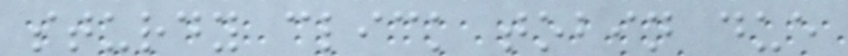sturdy click tobin due
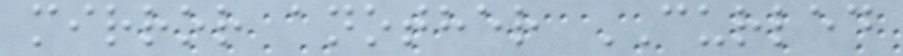mirror another CURLED
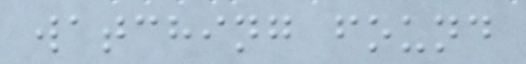watching found
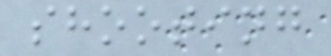shooting
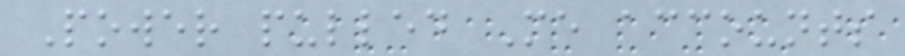Power pulled Me accounts
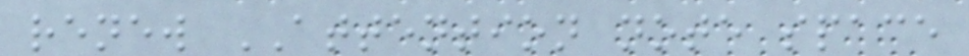renew ATTENTION note space
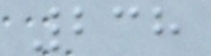238
